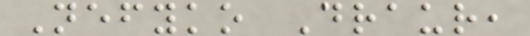Nefyko Draur,
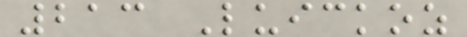213 Luickoz
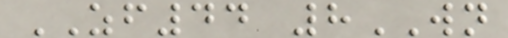ZF44 8WN
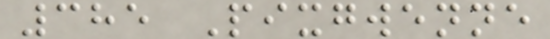385 Pixgwenne
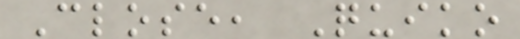Close, Quiko
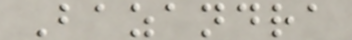Bazandra
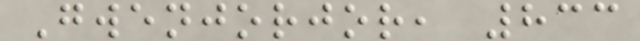Gwenjorjor, 833
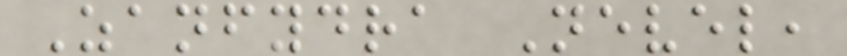Zanfydra Nevel,
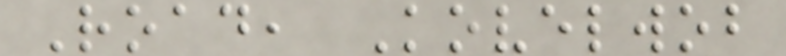Road, Kovelwob
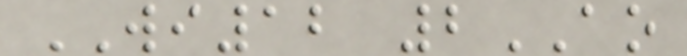WI12 2AO
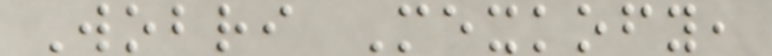Wobri Mexkofy,
